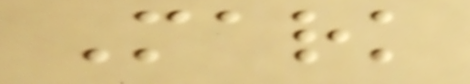Mark
